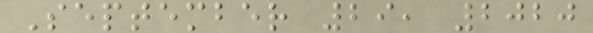September 29, 2020
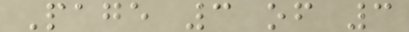Page 3 of 3
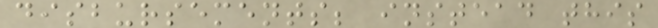disbursements; instead this
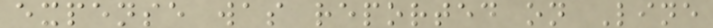expense was reported on Line
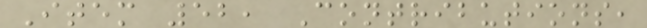Item 52, Contributions,
